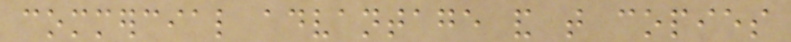commercial advantage and that copies
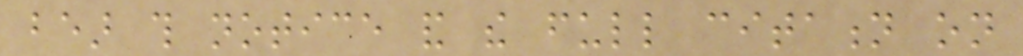bear this notice and the full citation on
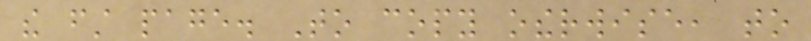the first page. To copy otherwise, to
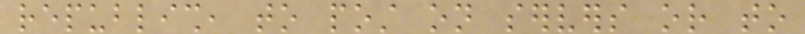republish, to post on servers or to
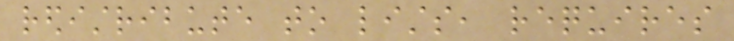redistribute to lists, requires
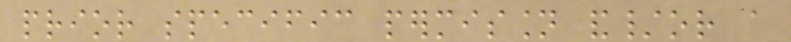prior specific permission and/or a
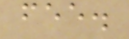fee.
